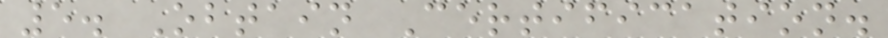5. Obtain Certification.
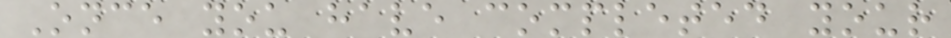Once you have completed your
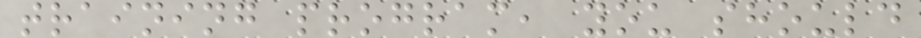training program, you should
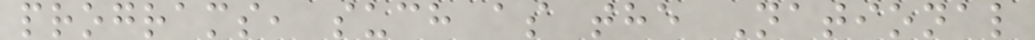programs, such as the National
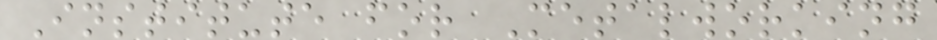Institute for Metalworking
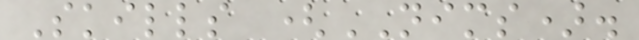Skills (NIMS).
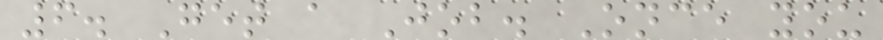6. Get a Job. Once you
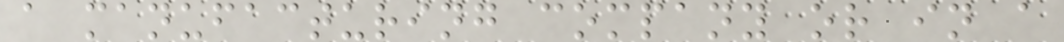a manufacturing company or in a
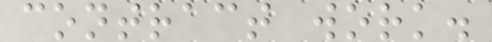contract work.
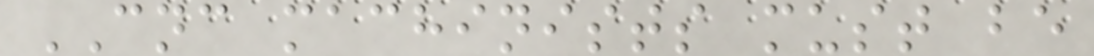CNC machinists must be
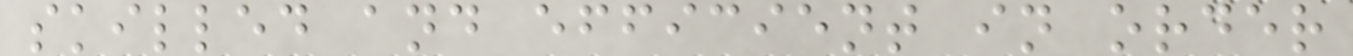skilled and efficient in order
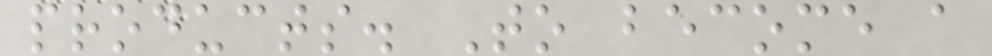products. To become a
